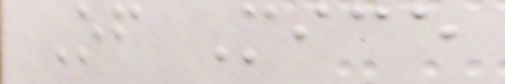Of Mice
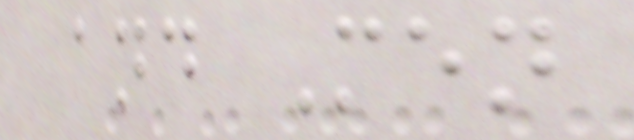and Men
